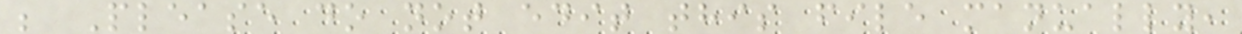; Please do not edit this file manually,
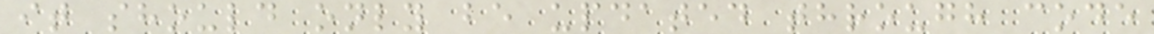it should only be updated through code
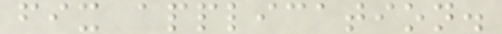fix application.
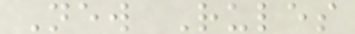New Rules
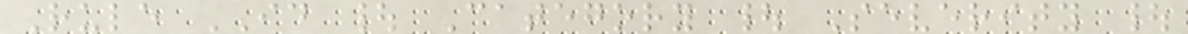Rule ID | Category | Severity |
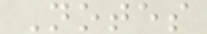Notes
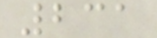231
